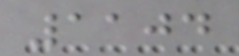1104
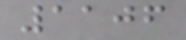1106
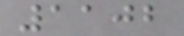1102
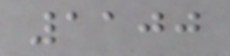1100
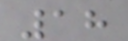18
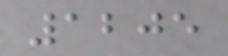1205
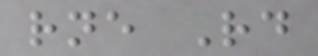rne Rd
